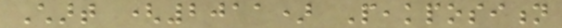Chart (2011) Peakposition
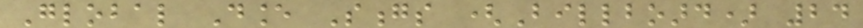Global Dance Songs (Billboard) 24
